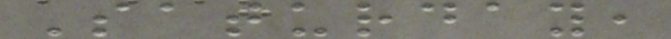Saturday,
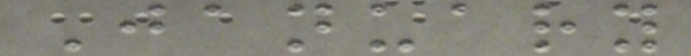January
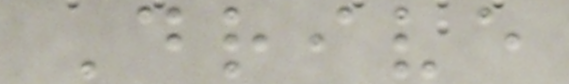Drive
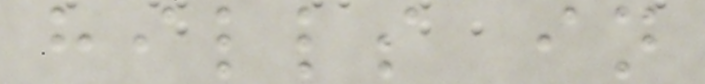hills in
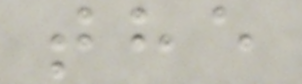the
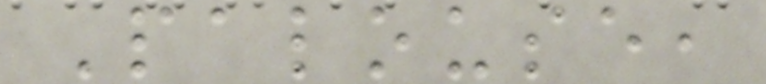Palouse,
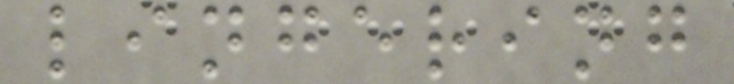lingering
